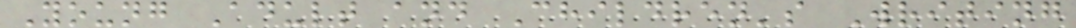Young Adult and Children's Writing
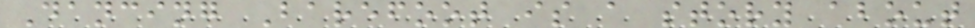Dancing Barefoot is a story about
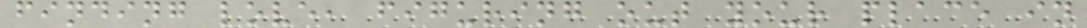finding love, figuring out your place in
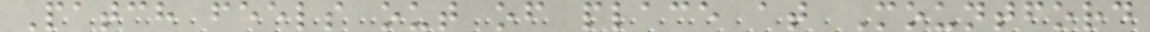Patch feels out of place at Mountford
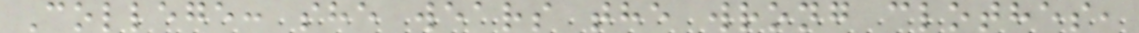College: she wears the wrong clothes,
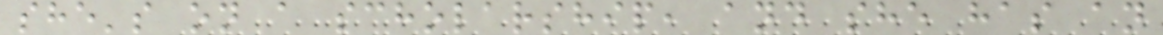she's on a scholarship, and she has an
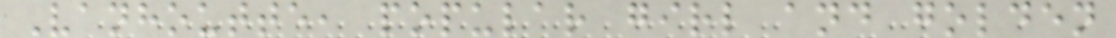Vanhoutte, popular girl and golden
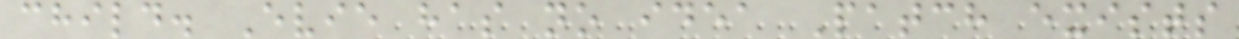child. Evie has no idea Patch exists
